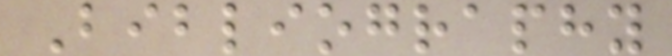Bibliography
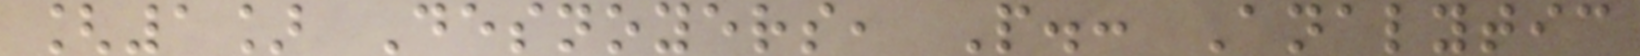[1] Desnoyers, P.: Analytic
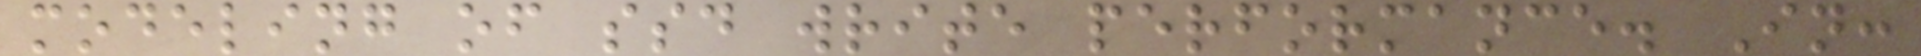modeling of ssd write performance. In:
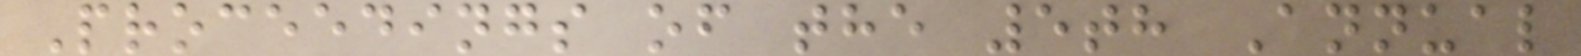Proceedings of the 5th Annual
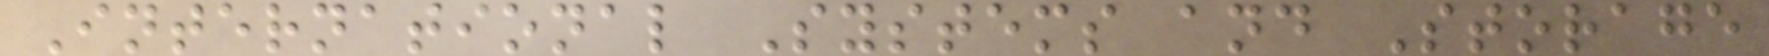International Systems and Storage
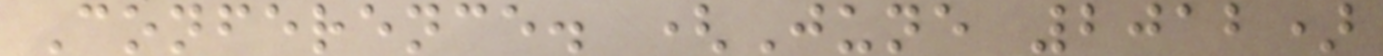Conference. (June 2012)
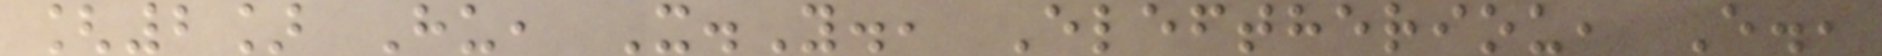[2] Hu, X.Y., Eleftheriou, E.,
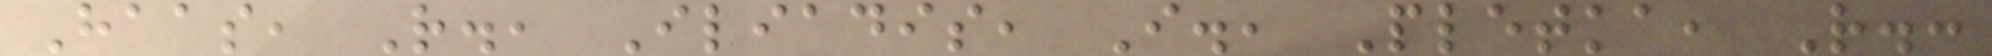Haas, R., Iliadis, I., Pletka, R.:
